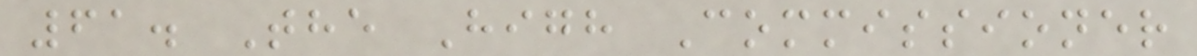61. The High Commissioner
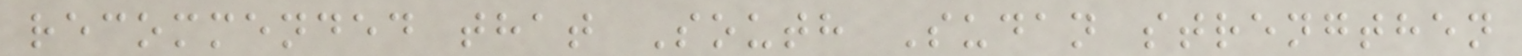recommended that South Sudan strengthen
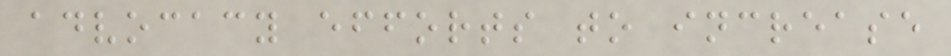advocacy efforts to increase
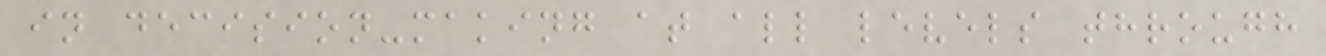in decision-making at all levels through
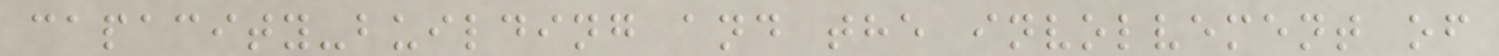capacity-building and the involvement of
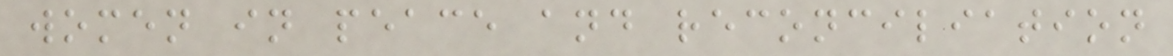women in peace and reconciliation
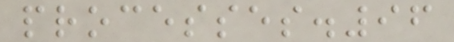processes.96
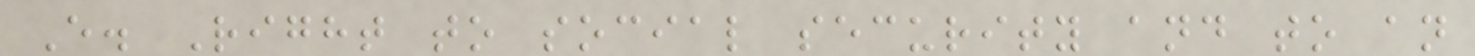E. Right to social security and to an
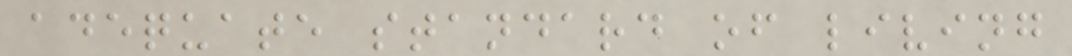adequate standard of living
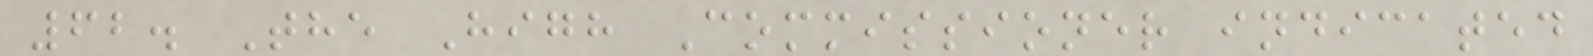62. The High Commissioner indicated
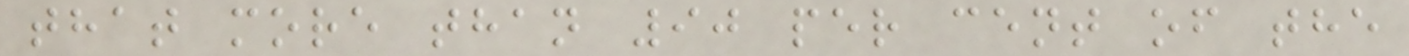that more than 90 per cent of the
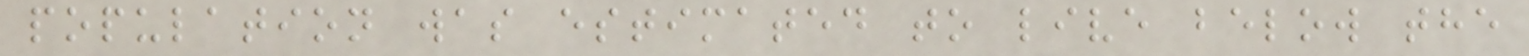population was estimated to live below the
